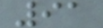91
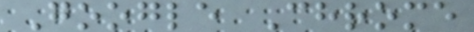Google Chrome
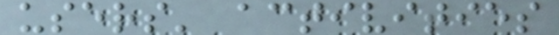users' activities
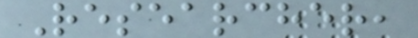Researcher,
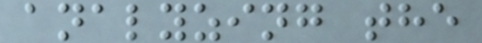analyzing the
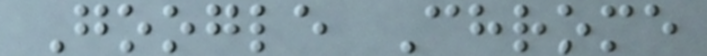Google Chrome
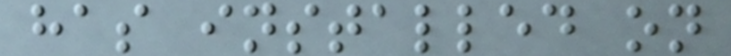has installed on
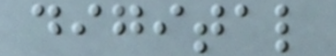digital
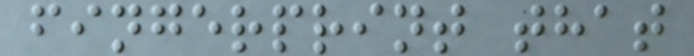fingerprint that
